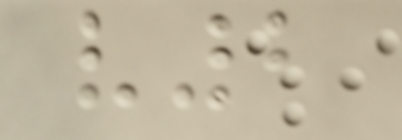v2
